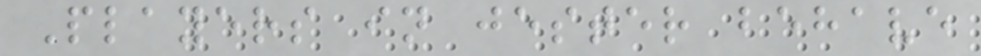Players in jester behave
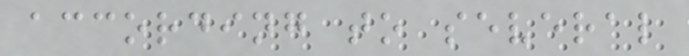according to several
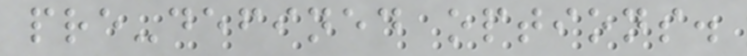pre-defined options.
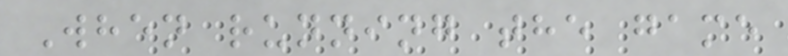When running the game
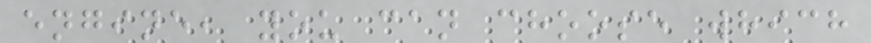engine, you can choose which
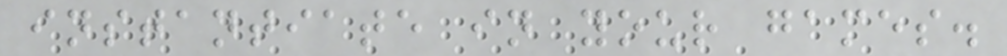instantiate in your games.
